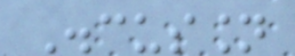Discussion
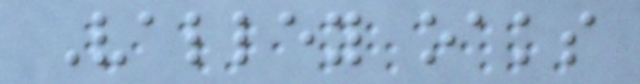Valley oaks
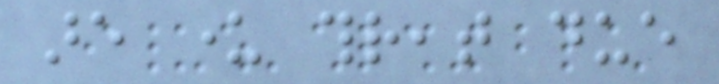are under threat due
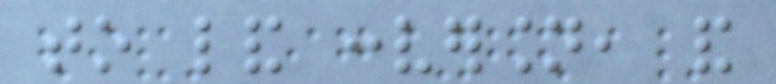to land conversion, and
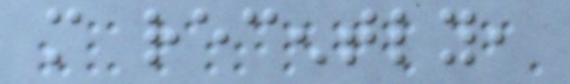more recently,
